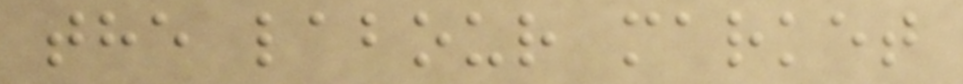the labour market
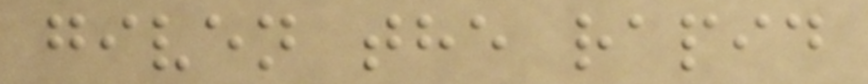given the rapid
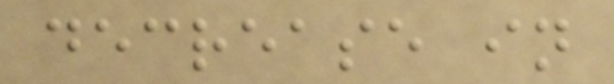decrease in
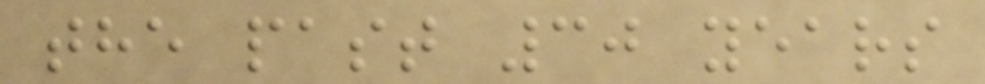the past 30 years
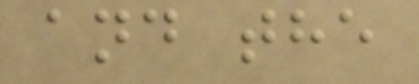and the
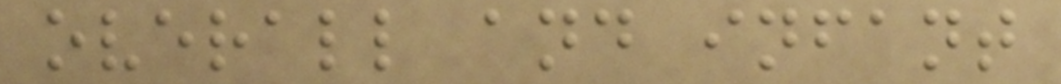overall and infant
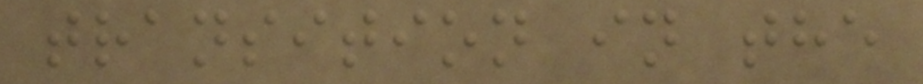transition in the
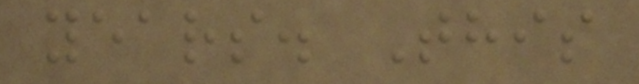years. This
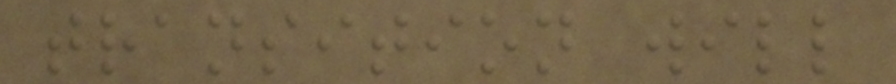transition will
